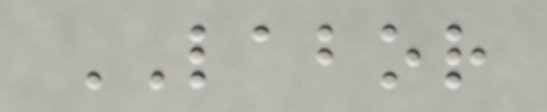LABOR
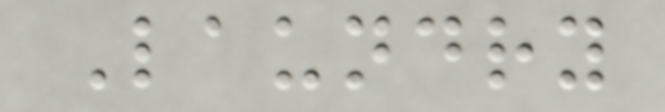Laundry
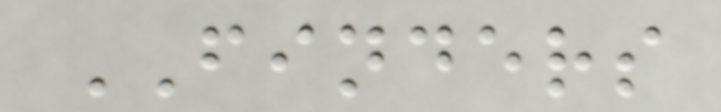FINDERS
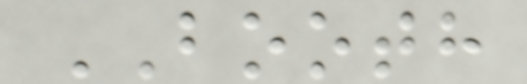BOOTH
